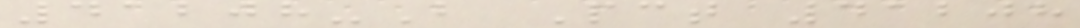41208-B Pct 41208
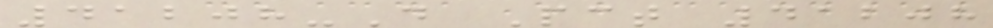41208-D Pct 41208
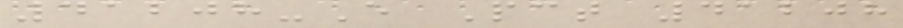41208-E Pct 41208
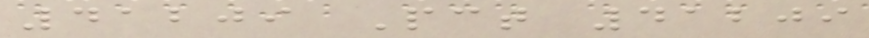41209 Pct 41209
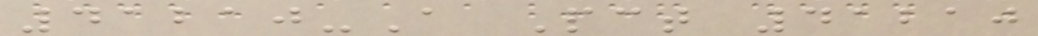41210-A Pct 41210
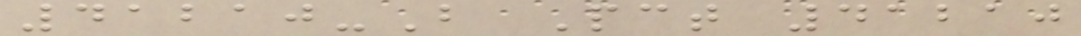41210-B Pct 41210
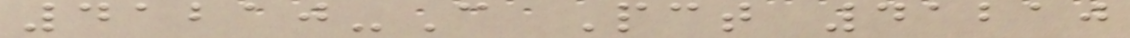41210-C Pct 41210
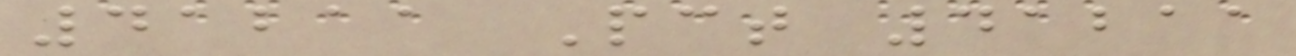41211 Pct 41211
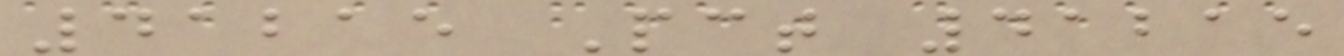41215 Pct 41215
